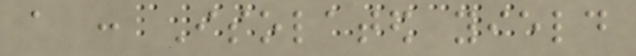a : Isolated yield
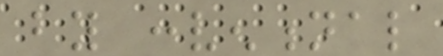by conventional
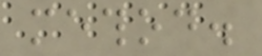method.
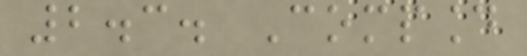2.3. Compound
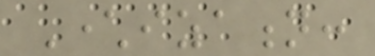Characterization:
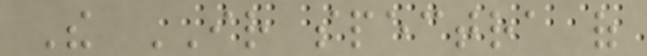The IR spectra of
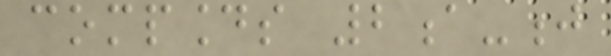compounds 2a-j
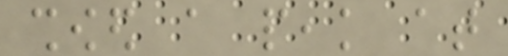showed a peak at
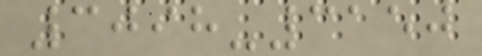3098-3150
